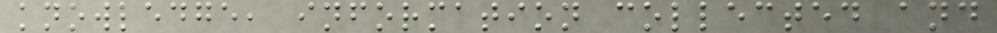knowledge, information collected and
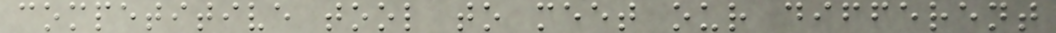competitive tool to meet our different
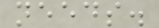needs.
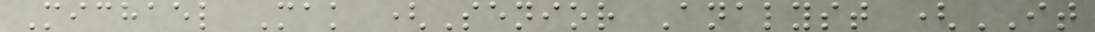Michael Mak (Senior Analyst (IT
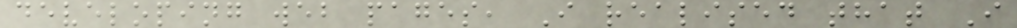developing web pages, I realised that I
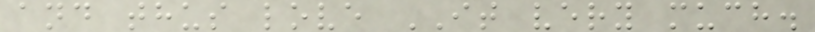and thus love IT very much.
